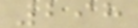298
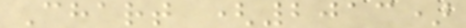Chart (2013)
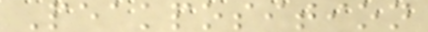Peakposition
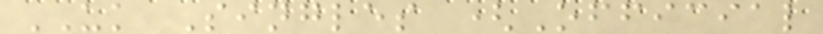UK Singles (Official
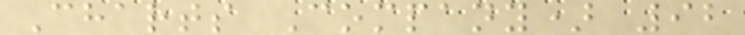Charts Company) 92
